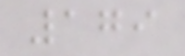179
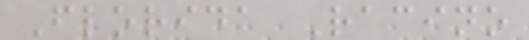Florida Racino
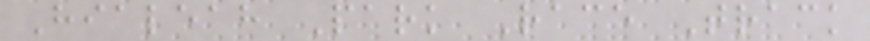Hialeah Park Race Track
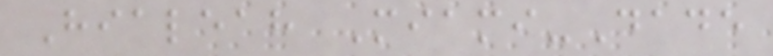Hialeah Miami-Dade
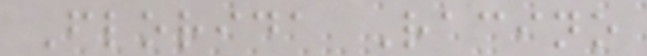Florida Racino
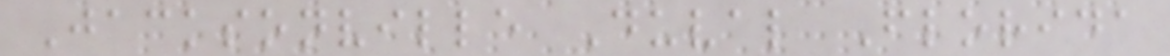Jacksonville Duval Florida
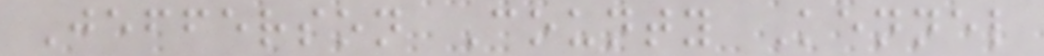Jefferson County Kennel
